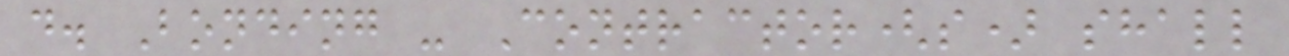d. Bonding - Contractor(s) shall
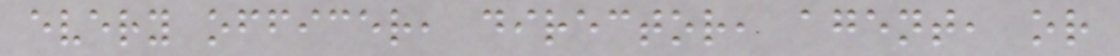every officer, director, agent, or
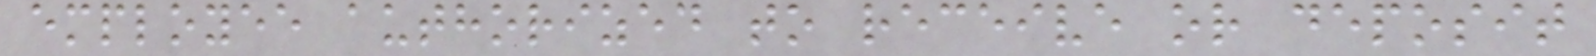employee authorized to receive or deposit
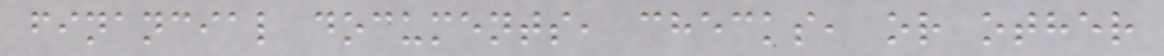financial documents, checks, or other
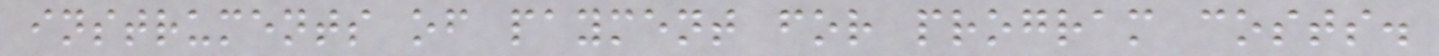instruments of payment for program costs.
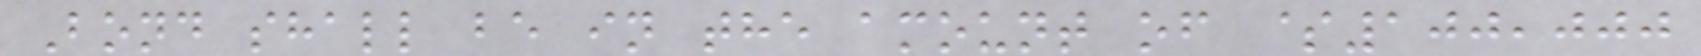Bond shall be in the amount of $100,000
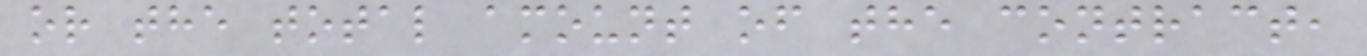or the total amount of the contract,
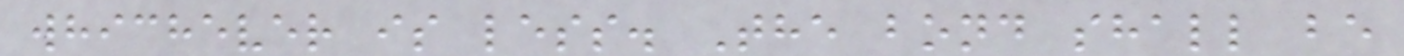whichever is less. The bond shall be
